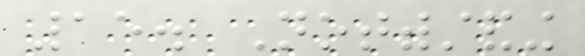15. Notwithstanding
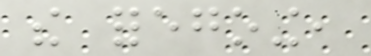the foregoing,
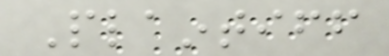Plaintiff
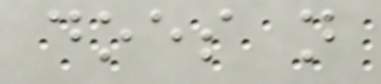does not
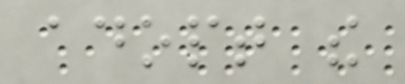adopt the
